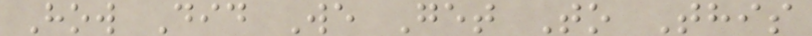How Did We Get To This
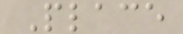Place
